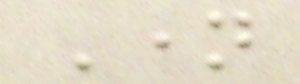Name
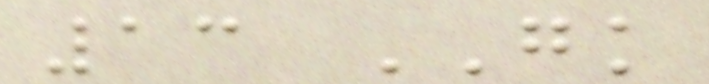13 GK
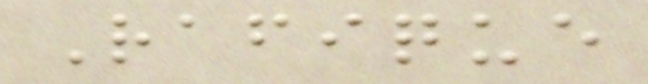Rafique
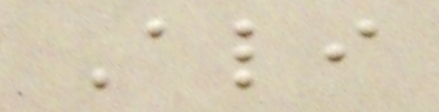Ali
